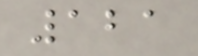121
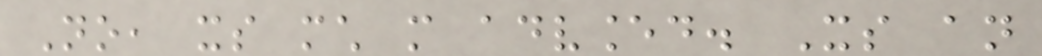No, its much more advanced. Its an
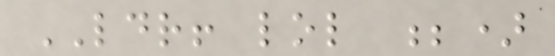LDR! lol ;)
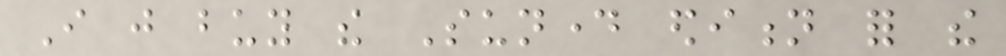I just buy the Sunday edition for the
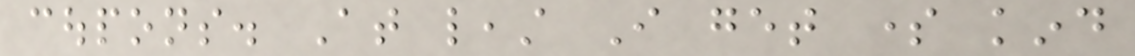coupons. At least I get some kind
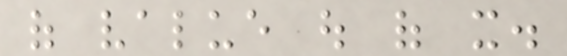of value out of it.
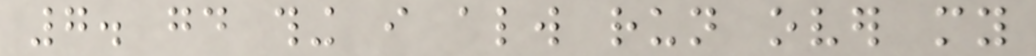7. good thing i always run over my
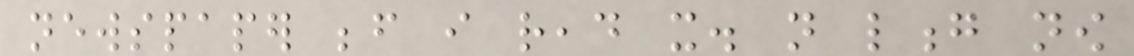newspaper before i read it. not long now
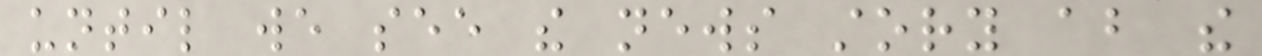until we see the news story about the
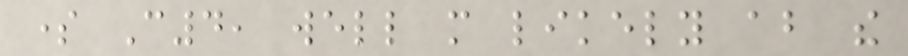some C4, well more likely about the
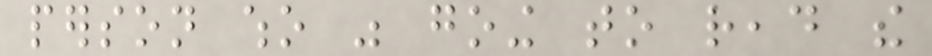person who was going to read the
